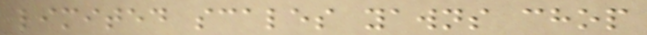limited scales yawns chop
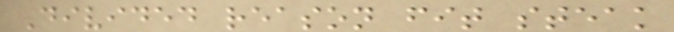Divided reason fit steak
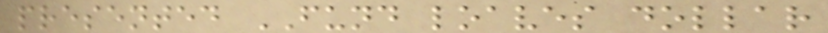presented FUND loaves dollar
